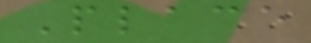Place
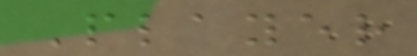Player
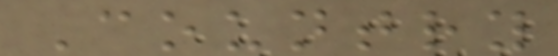Country
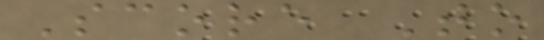Score To
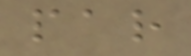par
